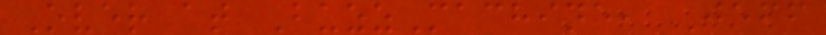Over at BuzzMachine, Jeff
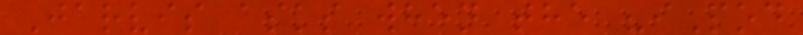Jarvis asks when the "iPod
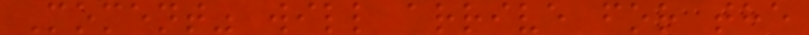Moment" will arrive for the
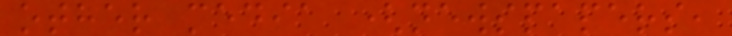other media (newspapers,
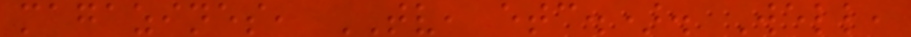magazines, TV, etc.). Well,
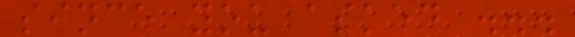since you asked ...
